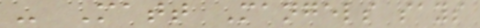- Matt Mangels says
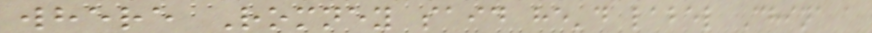where Romney said he'd label China a
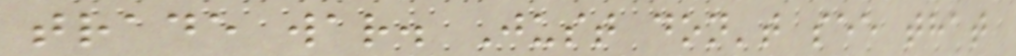trade war. Just don't see that
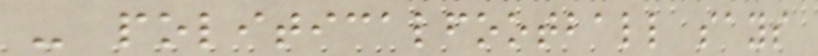- politicalfootball says
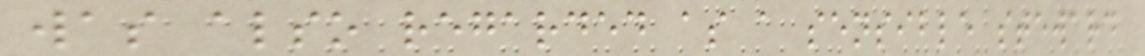was also regarded as a sensible steward
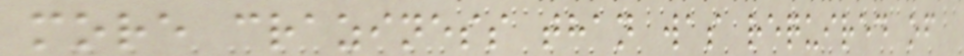more craziness than was required of
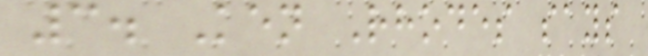3. Ken Rhodes says
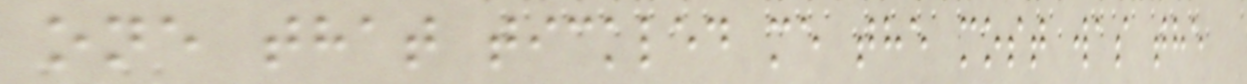one that tickled me the most was the
